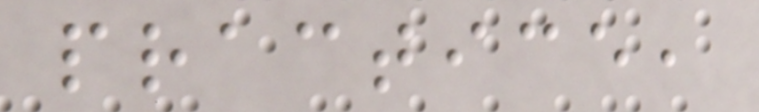practice,
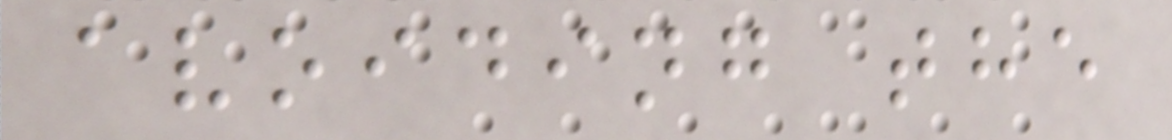avoiding the
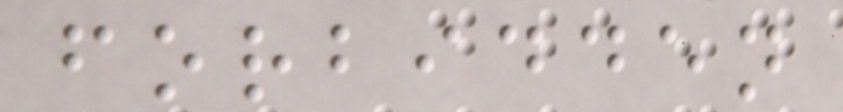forbidden
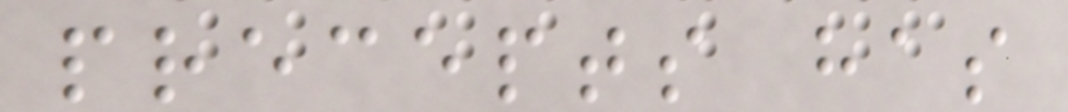precepts has
